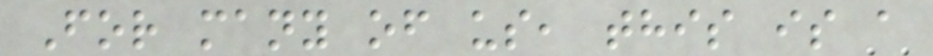For many of us, this is a
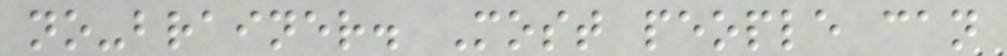no-brainer. Most people can
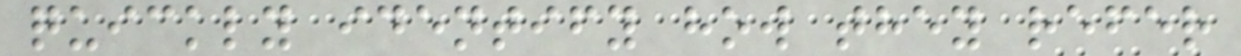quickly identify how they refer
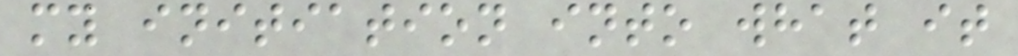my initiation into what it
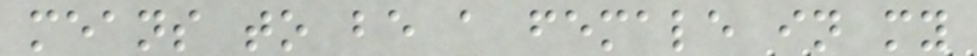means to be a female in my
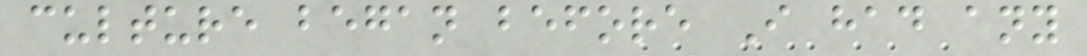culture began before I had any
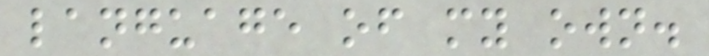language of my own.
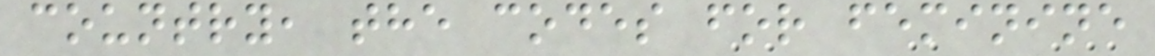country, the codes for feminine
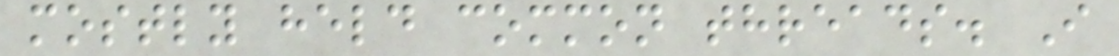mostly held common threads. I
